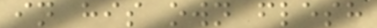in his own flesh
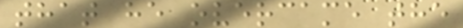that he overcame the
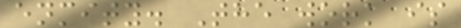enmity. The work is
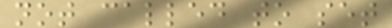not called to set
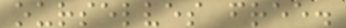ourselves free.
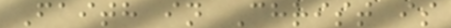Faith in Christ is
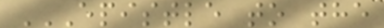EPISTLE TO THE
